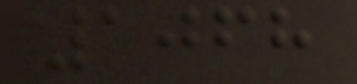1068
